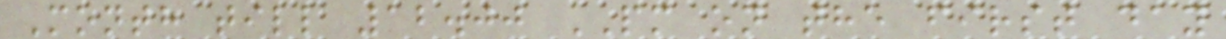Month till 12.00 PM on the first day
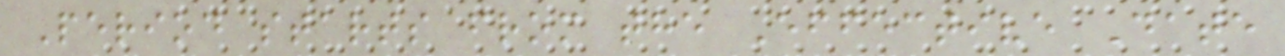Period starts from the Effective Date
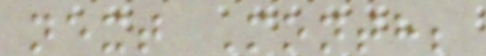next Month;
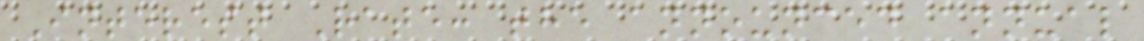Interest Rate: the announced annual
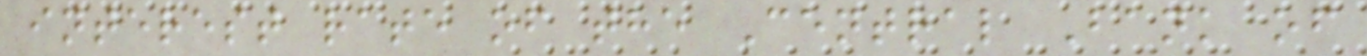interest rate of the Central Bank of
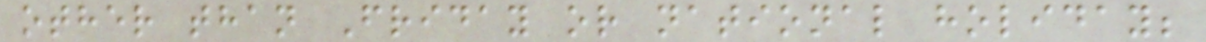other than Friday or national holiday;
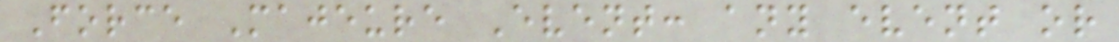Force Majeure Event: any event or
